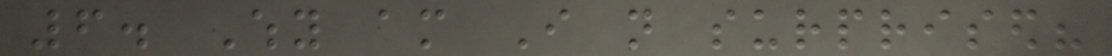6. Why am I not surprised?
